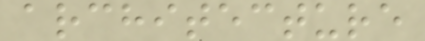architecture
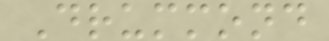Drummond
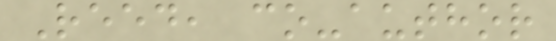Reed, co-author
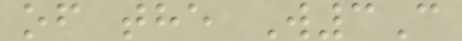of the W3C
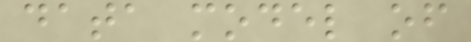data model of
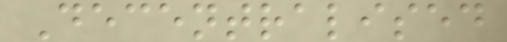Decentralised
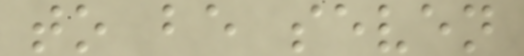to be seven
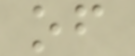of
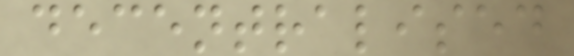decentralised
